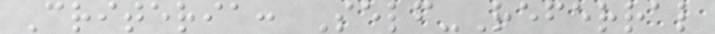Criteria: Self-Referral
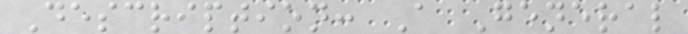Description: A General
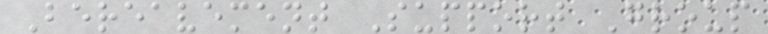Bereavement Support Group
